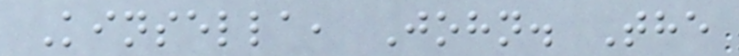Kinsella, John. The
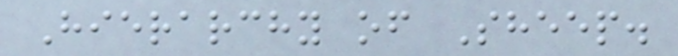Hierarchy of Sheep.
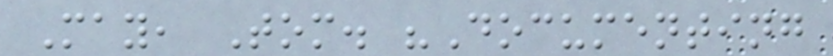May, Tom. "Documenting
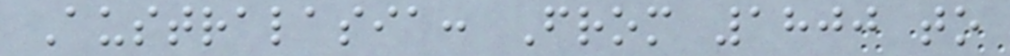Australasia: From 1800 to
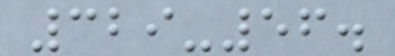329-56.
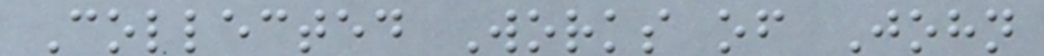Collected Works of John
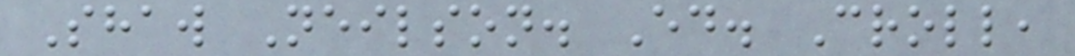Shaw Neilson. Ed. Croll,
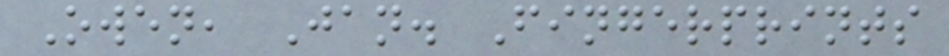Owen, Jan. Fingerprints
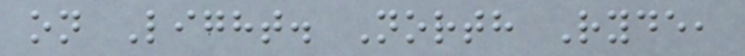on Light. North Ryde,
